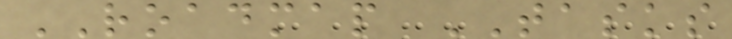ROADMAP TASKS
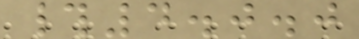#4.0.0
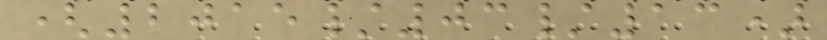(2015/03/13)
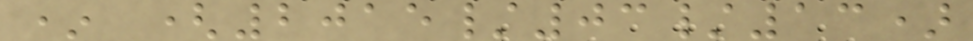* (2015/03/13)
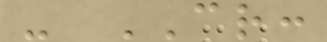- CR:
